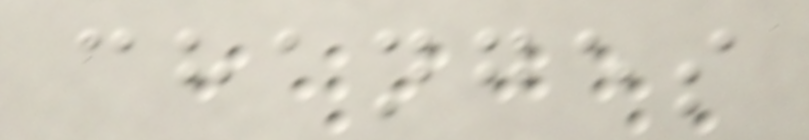changes
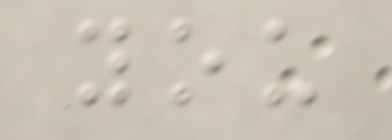you
